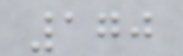170
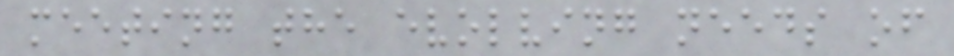meeting the evolving needs of
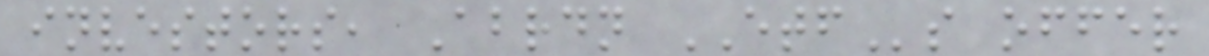investors, Abrdn ETFs offer
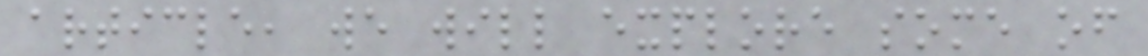article, we will explore some of
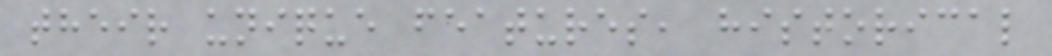their unique features, historical
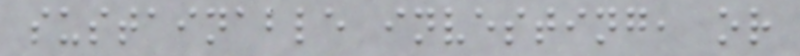sustainable investing, or
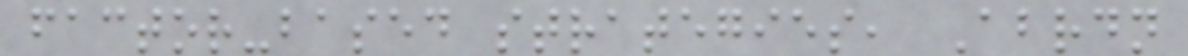factor-based strategies, Abrdn
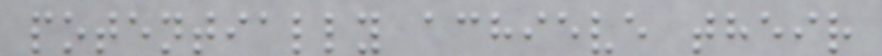potentially achieve their
